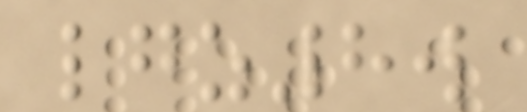lgz8w
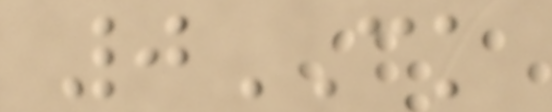0CK
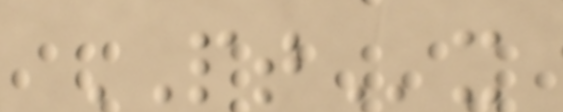PTx
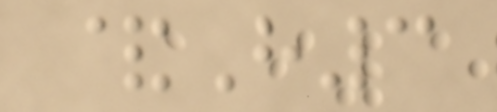&H3
